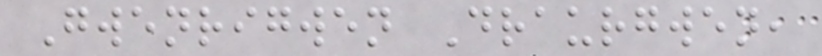Gwenrigwen Draurgwen,
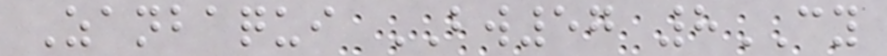Zanbaqui BW57 8CY
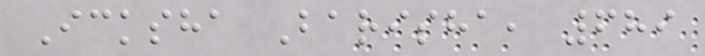Icksha Barisha, 689
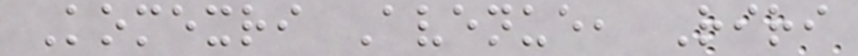Komexri Avenue, Riri
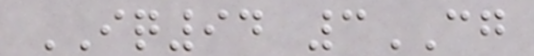IQ94 3CG
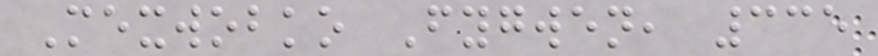Mexwobko Fygwen, 335
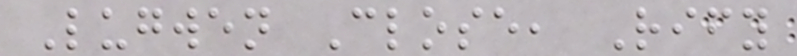Lugwen Close, Rify
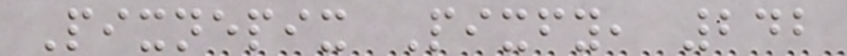Pixnepix Pixfy, 242
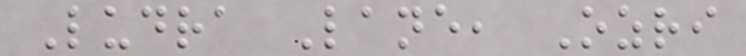Ludra Lane, Ozri
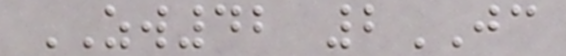ZW42 2JC
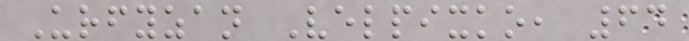Urfyzan Velpixko, 64
